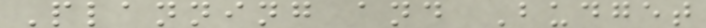Planning and Budget
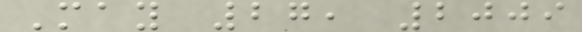May 27, 2009
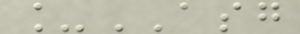_ASG
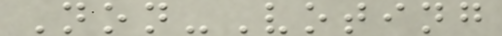Non-Voting
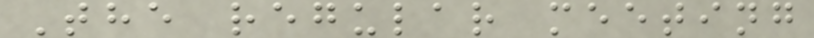The regular meeting
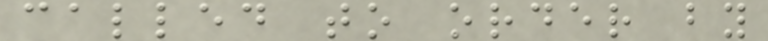called to order by
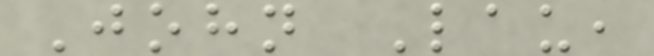John Lau,
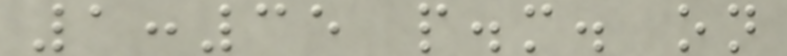1:35 p.m. on
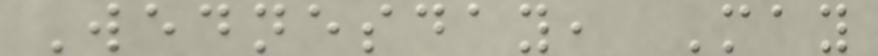Wednesday, May
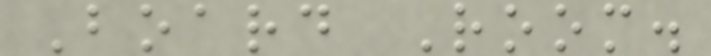Board Room.
